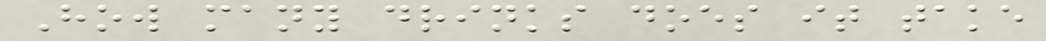How many drinks does it take
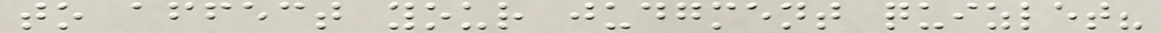to affect your judgment quizlet?
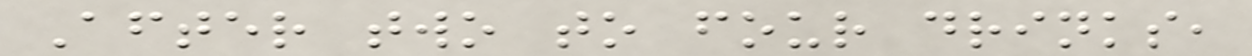After two to four drinks,
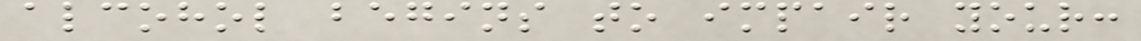alcohol begins to impair your:
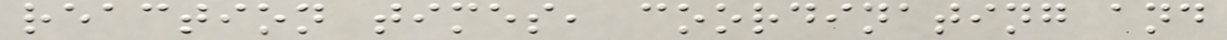reaction times, coordinating and
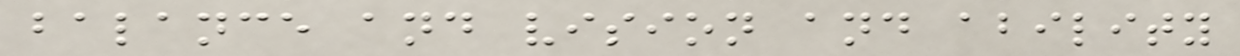balance and vision and ability
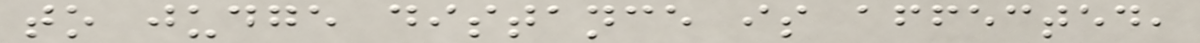to judge distance is affected,
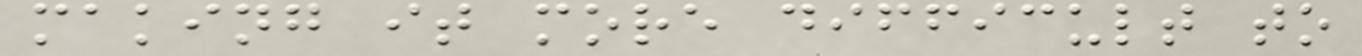making it more difficult to
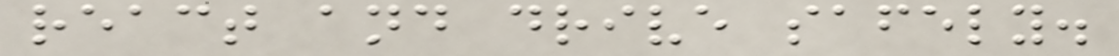react and drive safely.
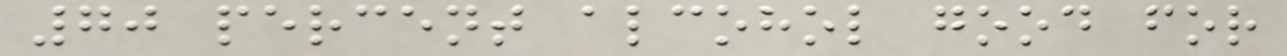70 percent alcohol good for
